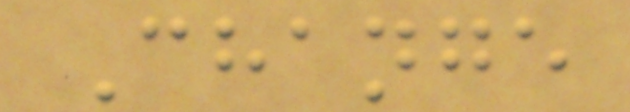Change
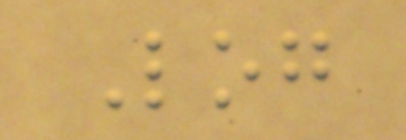Log
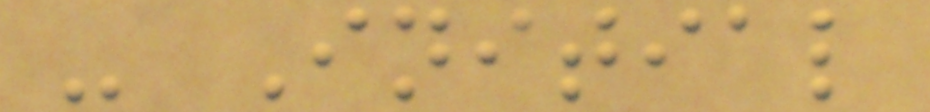- Initial
